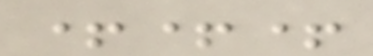+++
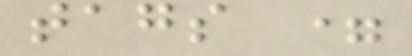tags =
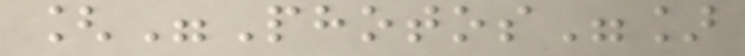["Photos"]
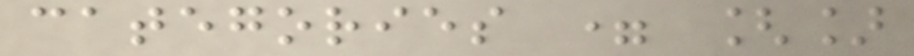categories = []
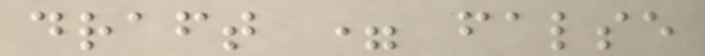draft = false
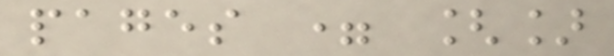pages = []
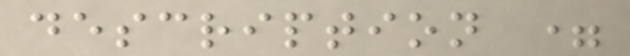description =
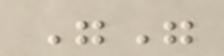""
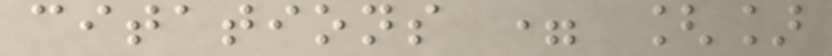citations = []
